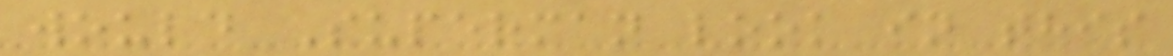would Superman look in this
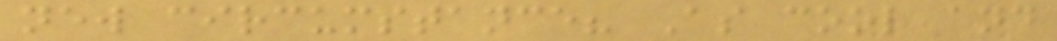new circumstance? As cool and
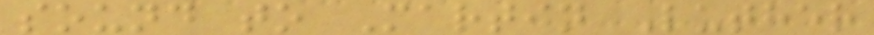sound to Martin Luther
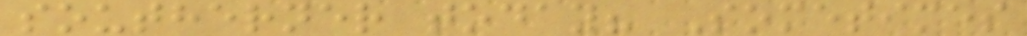southerner today? Sometimes
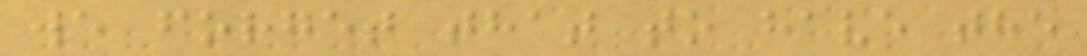we forget that to have the
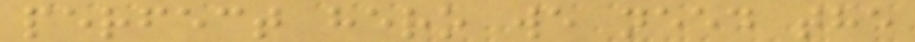perfect hero we need the
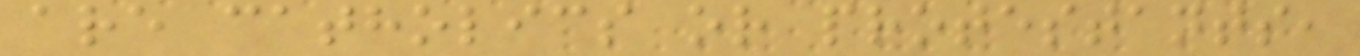are catholics or protestants,
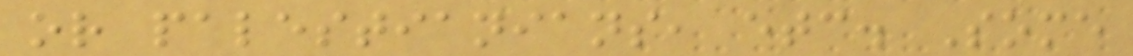or palestianians, etc. Some
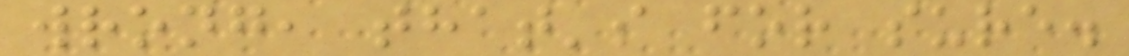wrong, that's for sure.
